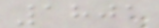1801
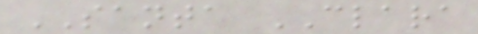SANTA CLARA
